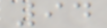94
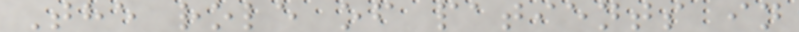The role of patients in
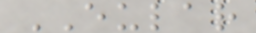EULAR
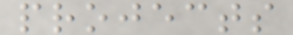projects
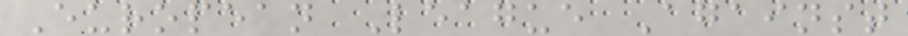European League Against
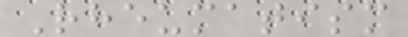Rheumatism
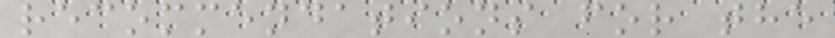recommendations for the
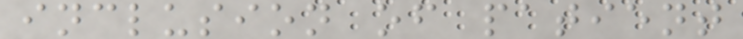inclusion of patient
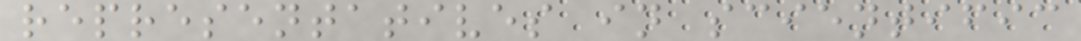representatives in scientific
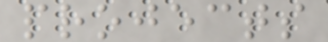projects
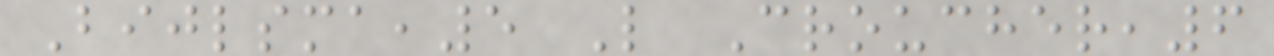Bijlsma,5 L Croucher,6
